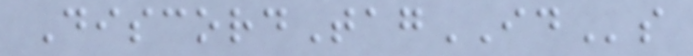DiscordTagIDs
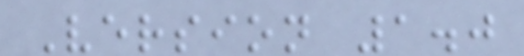Version 1.0
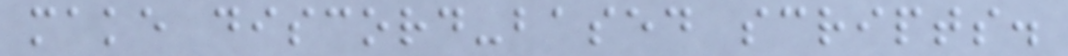make discord-based scripts.
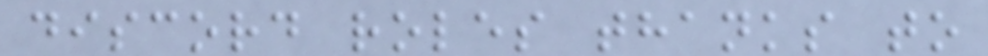discord roles thanks to
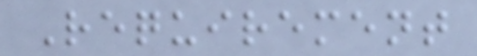Requirement
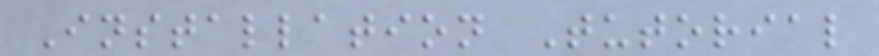Installation Tutorial
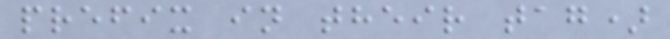prefix in their tag)
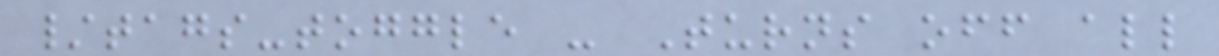/tags-toggle - Turns off all
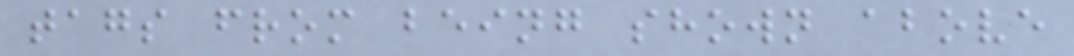tags from being shown above
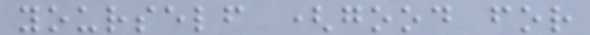yourself (good for
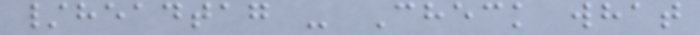/headtag - Check what
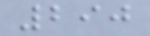290
